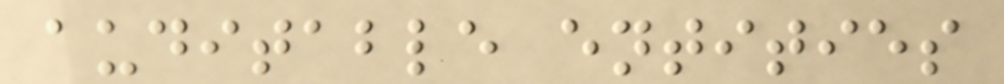auditable entities
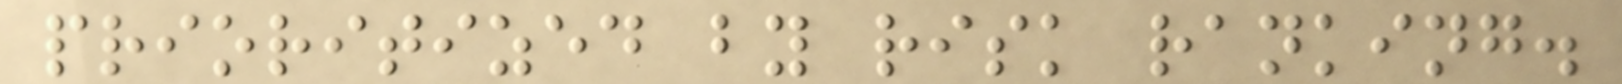prioritized by risk ranking.
